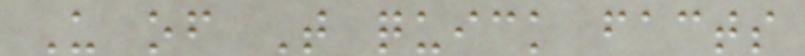U of T quick facts
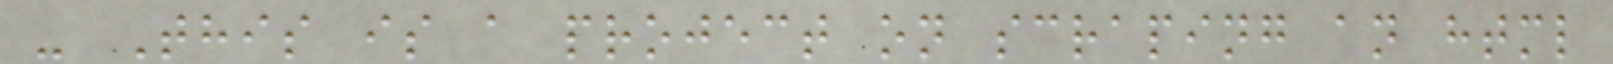- This is a project on scraping an html
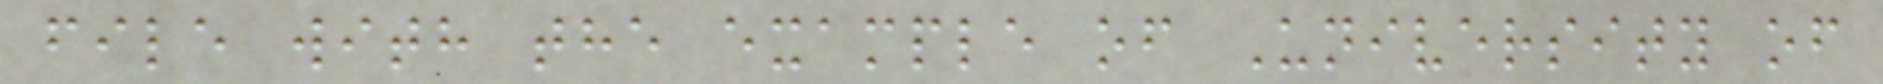file with the example of University of
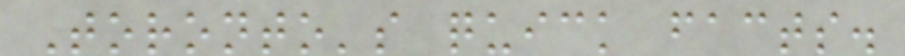Toronto's quick facts.
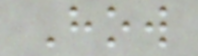How
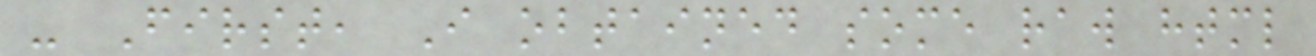- First, I obtained some raw html
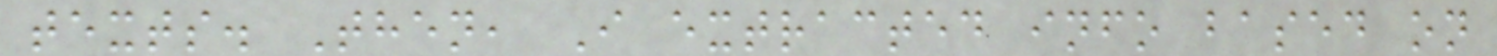texts. Then, I extracted info based on
